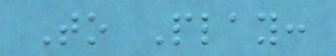To Play:
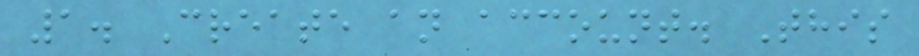1. Create an account. This
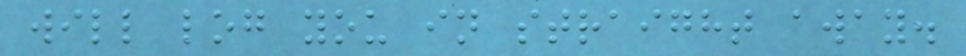will log you in straight away.
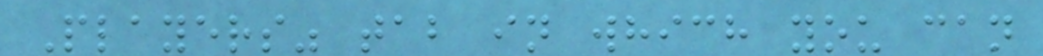Players" tab in which you can
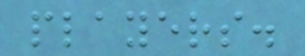players.
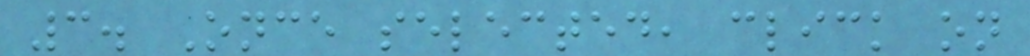3. Once selected, click on
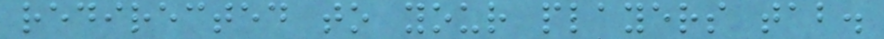redirected to your players tab.
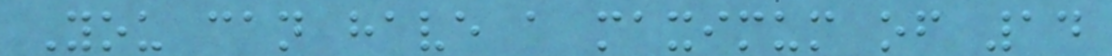You can have a maximum of 14
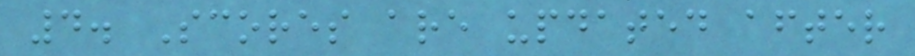4. Scores are updated after
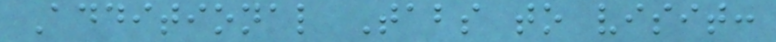Additional Tabs to visit:
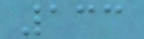133
